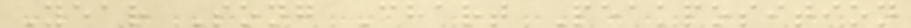Year Song Chart Peakposition
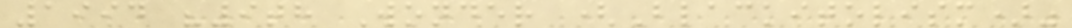1994 "9th Wonder (Blackitolism)"
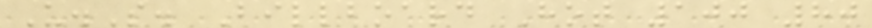U.S. Billboard Hot 100 80
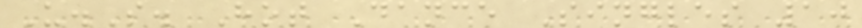U.S. Hot Dance Singles 10
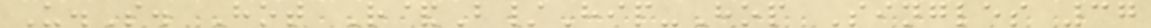U.S. Hot R&B/Hip-Hop Singles 37
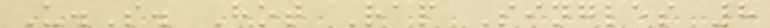U.S. Hot Rap Singles 8
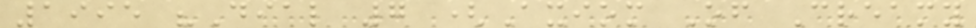1995 "Dial 7 (Axiom Of Creamy
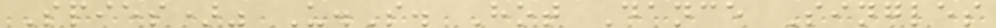Spies)" U.S. Hot Dance Singles
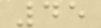45
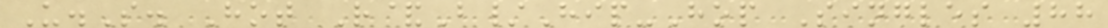U.S. Hot R&B/Hip-Hop Singles 88
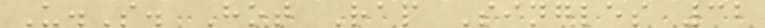U.S. Hot Rap Singles 32
